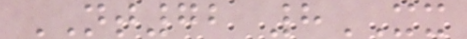NT72 8XX
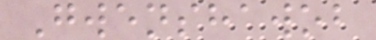Gwenshawob
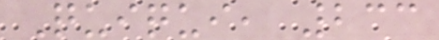Quiqui, 233
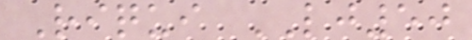Riqui LJ50
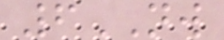6NW
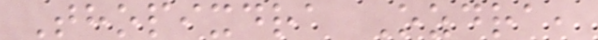Thopixdra Ozdra,
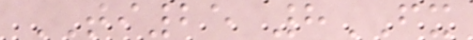TI25 8FX
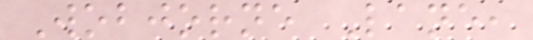Wobjorne Lane,
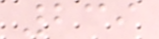239
